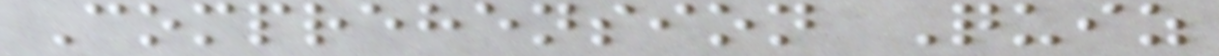Comprehension Quiz
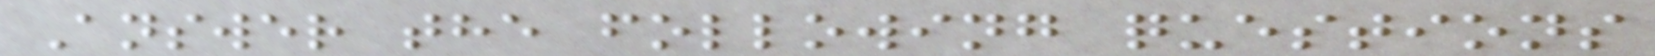Answer the following questions
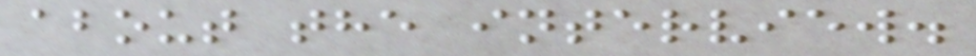about the interview.
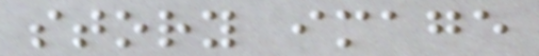story image
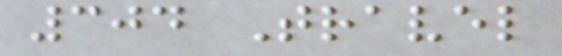304 Travel
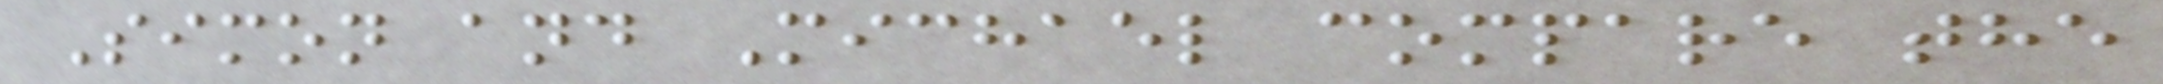Simon and Michael compare the
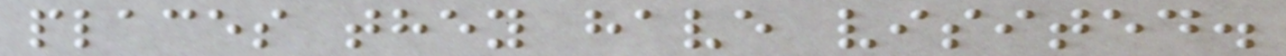places they have visited.
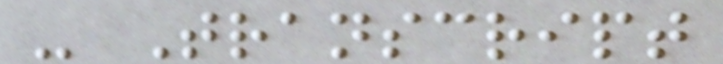- Transcript
